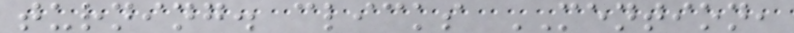turning. clicks MENTION,
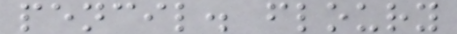pencil. floury
